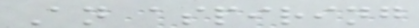An aspiring
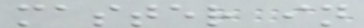master in
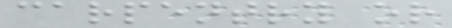carpentry or
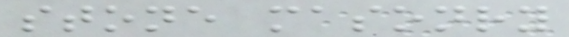stone masonry
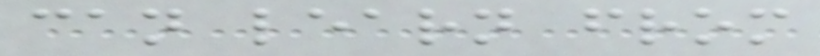can learn from
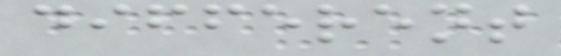different
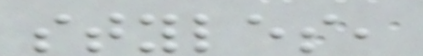styles,
